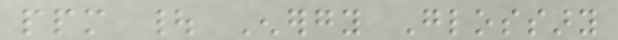ppm | Energy Glossary
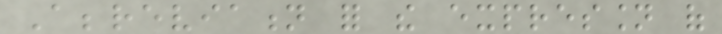Abbreviation for the expression of
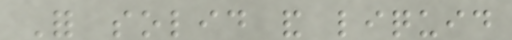For solid and liquid
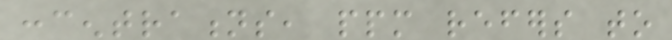concentrations, ppm refers to
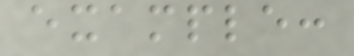example:
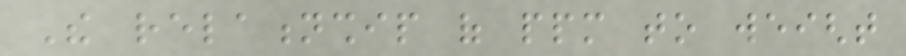The relationship of ppm to weight
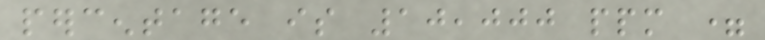percentage is 10,000 ppm =
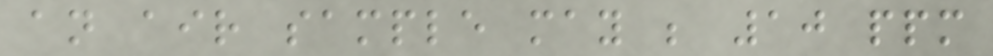an air sample may be 10 ppm
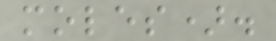moles).
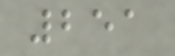251
